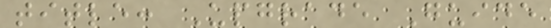title: Upgrade Guide
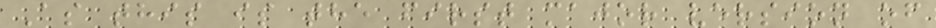As this is the first major version of
